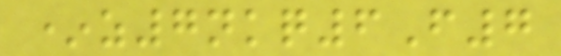*z7nkq6F7
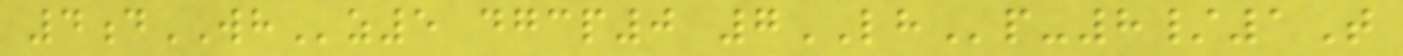4dWHz5 dgcp0 7LHp-8/1T
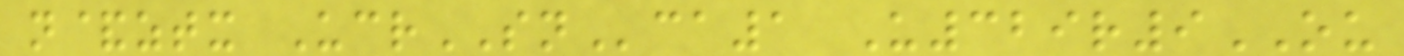n&ztx UcrSNca1 U329r9OU
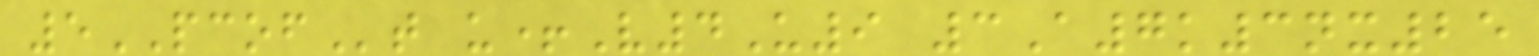5PCOFt u+V4U9 3A7k3nx25
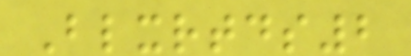Blxrtds2
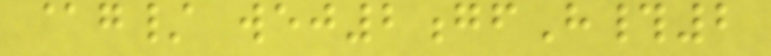@g/ wej2gfH#2
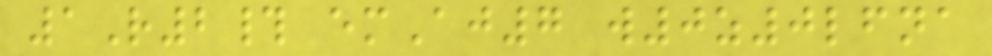1R2# emAj7 w0z0lfna
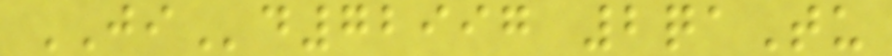JId72997 2qaTu
